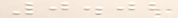0.02
